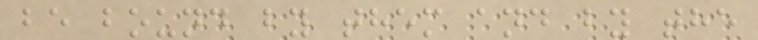be bound by them and by the
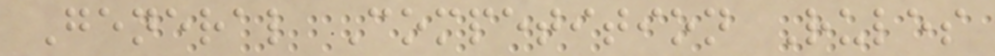General Competition Rules
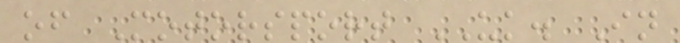of Motorsport UK. In
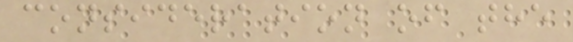consideration of the
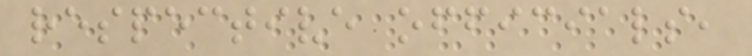respective officials,
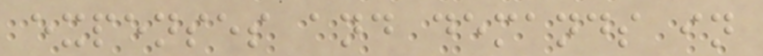expenses and demands in
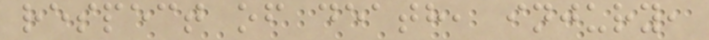respect of death, injury,
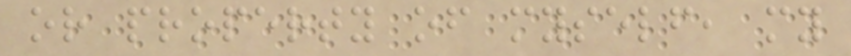or property of myself, my
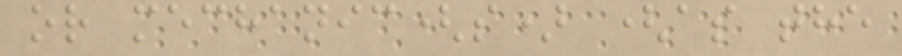or mechanic(s) (as the
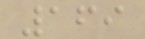169
